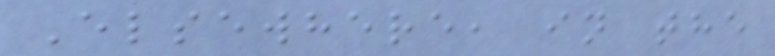Elsewhere, in the
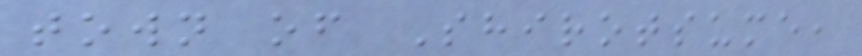town of Shirotsume,
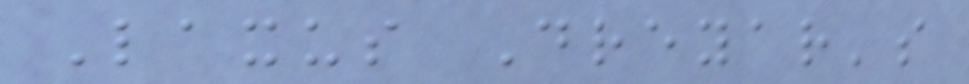Laxus Dreyar's
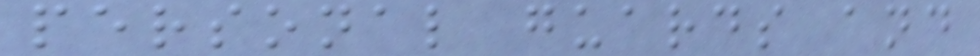personal guards and
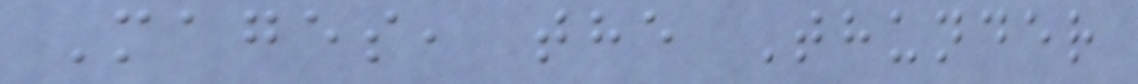Mages, the Thunder
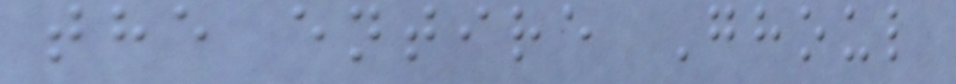the entire Ghoul
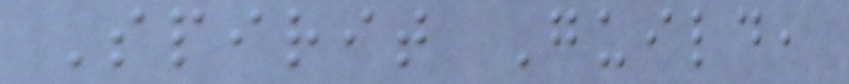Spirit Guild,
